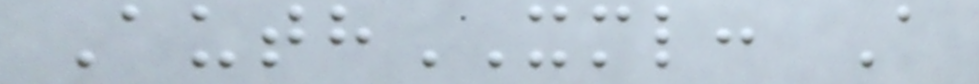AuthXML: A
